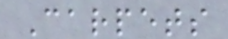Carpets
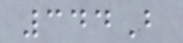344B
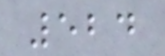524
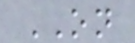ON
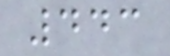443
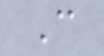C
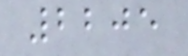2205
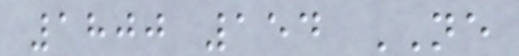1800 154 NE
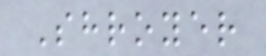Shroyer
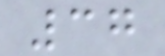37
